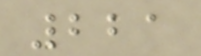221
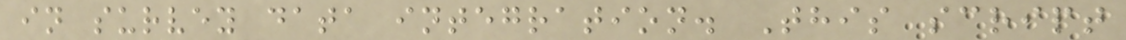in survey data integration. This script
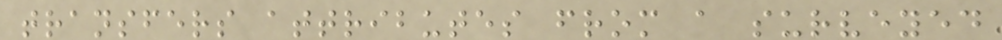transfers attributes from a surveyed
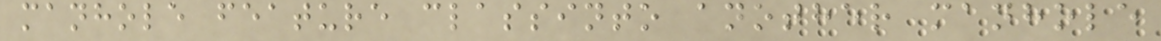manhole feature classinto another manhole
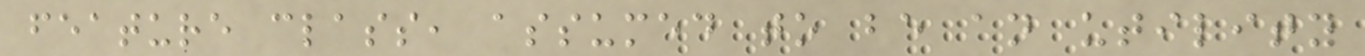feature class, assumed to be an utility
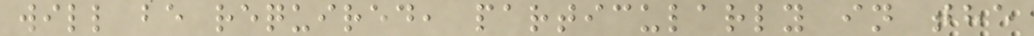will be required, particularly in the
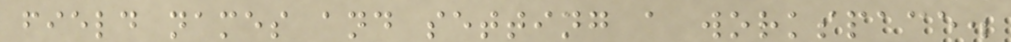field names and setting a workspace.
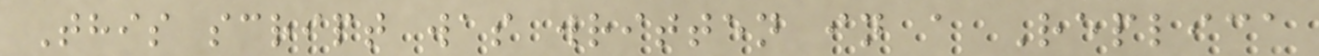This script was written in a Replica
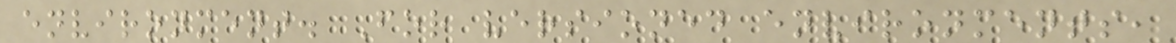environment. For versioned environments,
